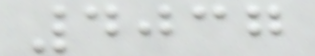4037
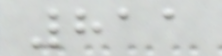811
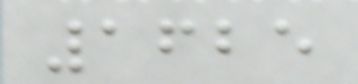1625
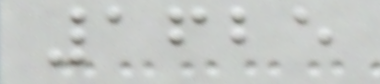1625
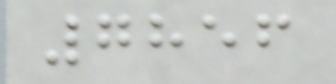7856
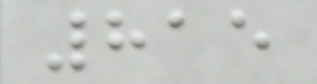815
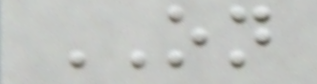ON
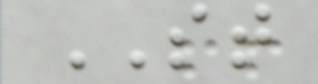ST
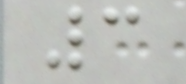3
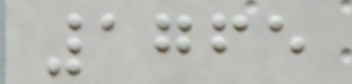1765
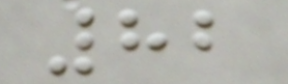82
